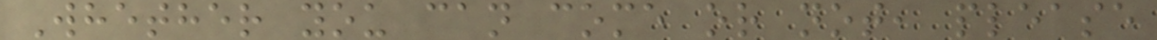Whether you can come or not, please
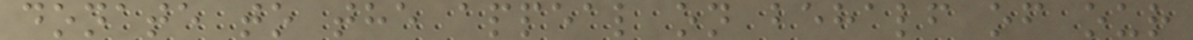donate to the appeal on behalf of our
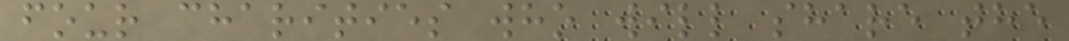four charities who will share the
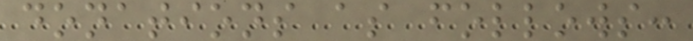donations as follows:
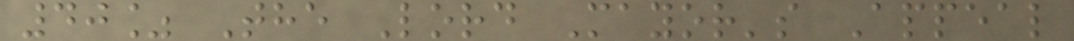40% The Lord Mayor's Appeal
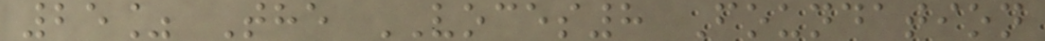25% The VOCES8 Foundation
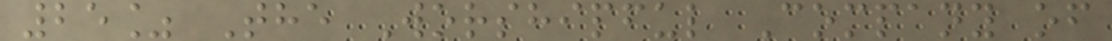25% The Worshipful Company of
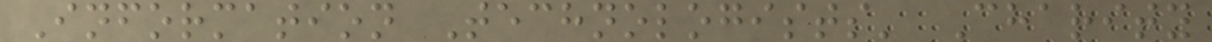Information Technologists' Charity
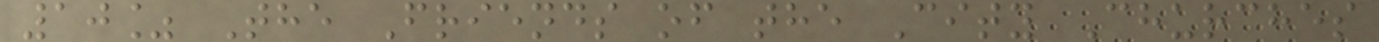10% The Friends of the City Churches
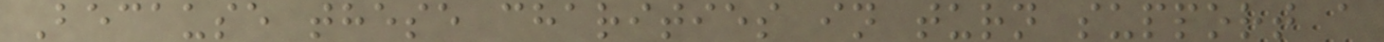Because these charities in turn support a
